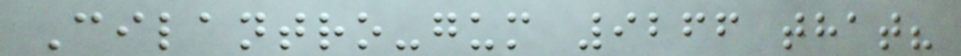Cilantro-gum 9266 that?
